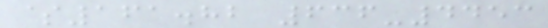$161.82 636-4453
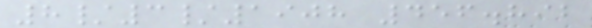8/3/1908 456.892
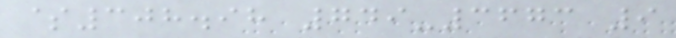$308.98 749-3673 9
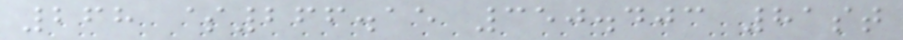268 $266.15 350.403 81st
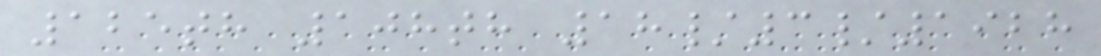125th 108th 18/3/1928
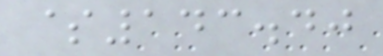$143.40
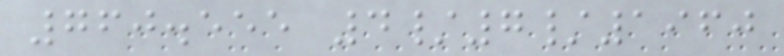760.555 4/7/1960
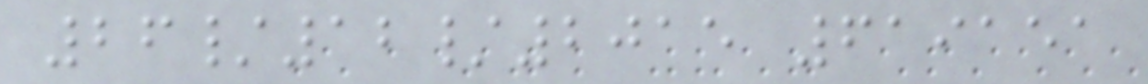26/12/2015 619151
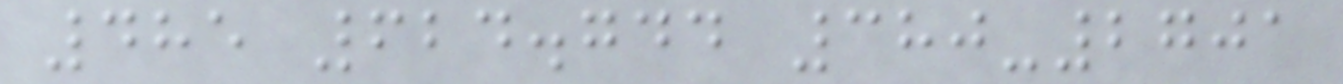485 624.744 380-2701
